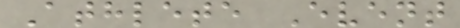Athlete Event
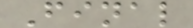Final
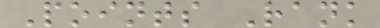Points Rank
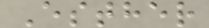Esther
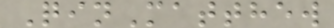QinMatthew
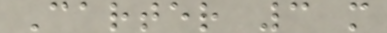Carter 3 m
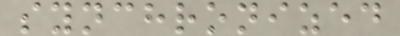synchronized
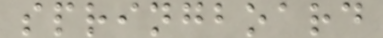springboard
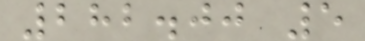282.00 5
